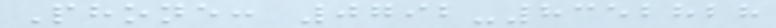Phone: 0792-8352828
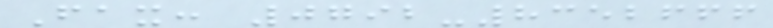Fax: 0792-8352666
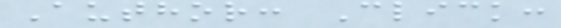Author: Click:
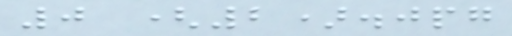0 (2).jpg
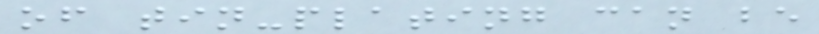of tin-plating can be
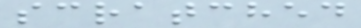scratched
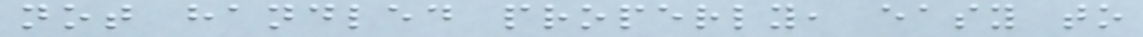not handled properly, easy to
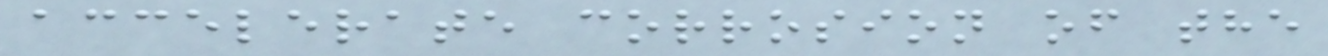accelerate corrosion of the
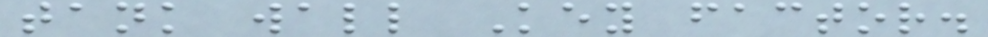tank wall Key factor.
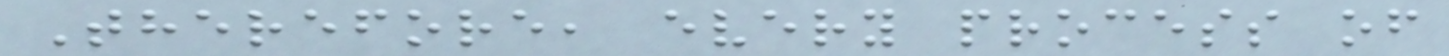Therefore, every process of
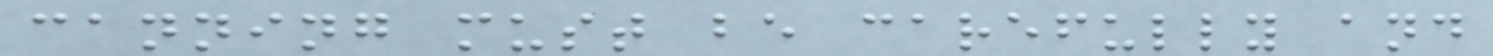canning must be carefully and
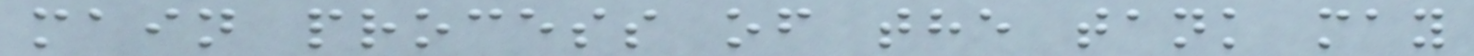main process of the tank may
